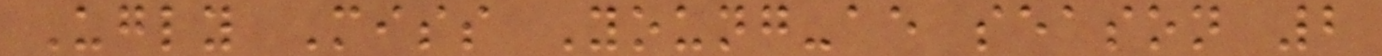Ugly Miss Young-ae season 2
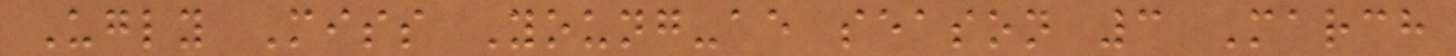Ugly Miss Young-ae season 3 March
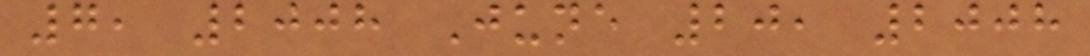7, 2008 June 20, 2008
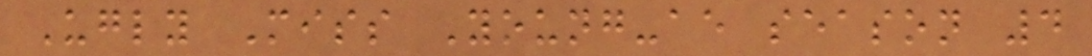Ugly Miss Young-ae season 4
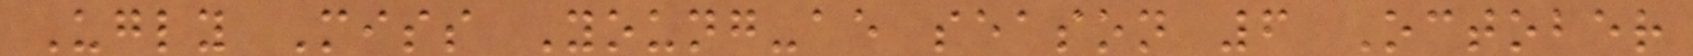Ugly Miss Young-ae season 6 October
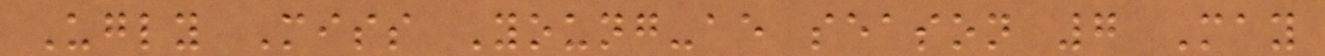Ugly Miss Young-ae season 7 May
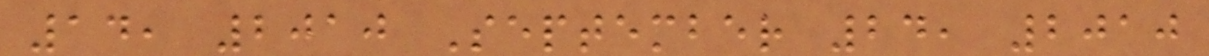14, 2010 September 24, 2010
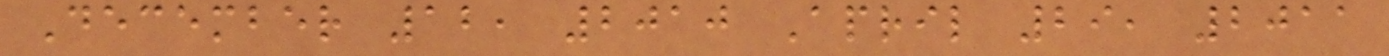December 12, 2010 April 29, 2011
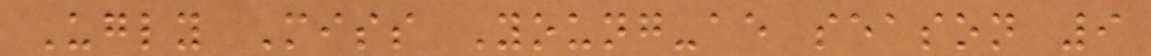Ugly Miss Young-ae season 9
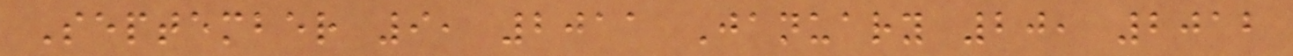September 9, 2011 January 20, 2012
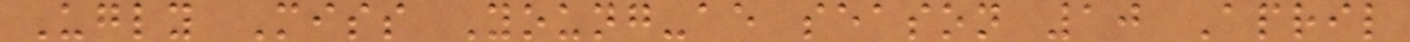Ugly Miss Young-ae season 10 April
